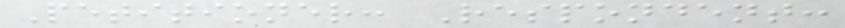Petitioner: Respondent:
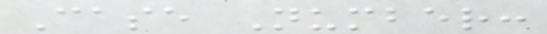Case Number:
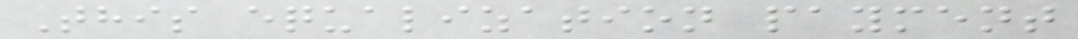This equalization payment
